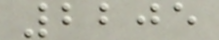2205
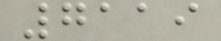7119
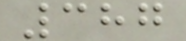387
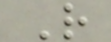R
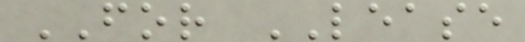FOR LEASE
